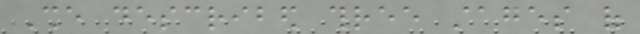She described three stages of
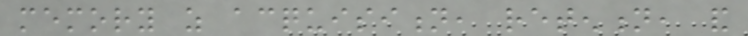memory as acquisition, retention, and
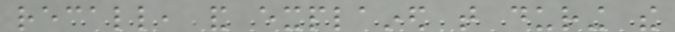recall, and explained that during the
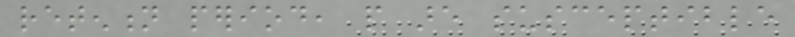retention period, people are susceptible
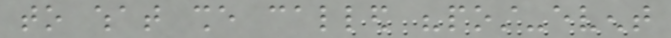to what she called "post-event
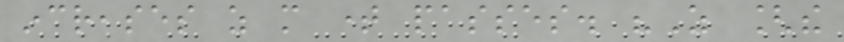increases as more time passes. "As [the
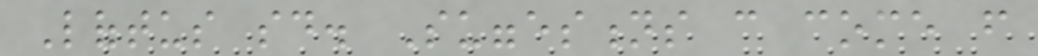Loftus said. Suggestions can come from
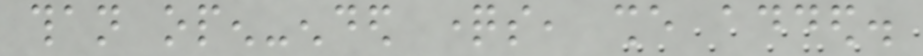than open-ended questions, she added.
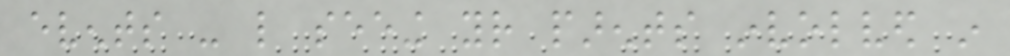events - like seeing your parents involved in
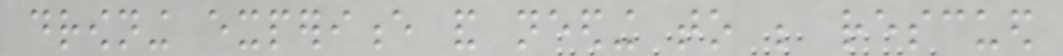drowning experience and needing to be rescued
